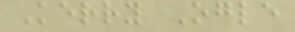Kerry Ogle
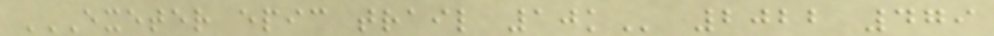EXETER EPIC TRAIL 10K 2022 479
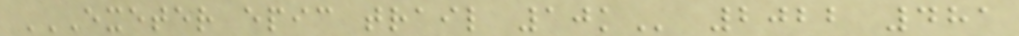EXETER EPIC TRAIL 10K 2022 481
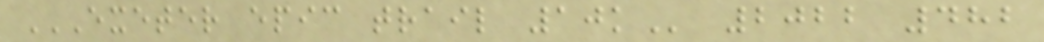EXETER EPIC TRAIL 10K 2022 482
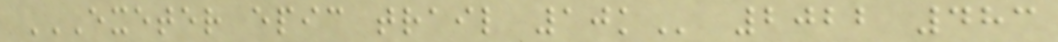EXETER EPIC TRAIL 10K 2022 483
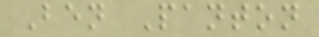Ben Panton
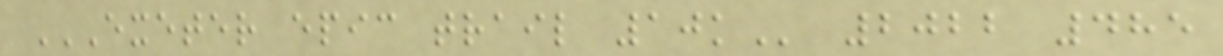EXETER EPIC TRAIL 10K 2022 485
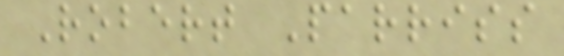Robert Parriss
